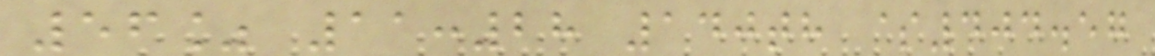56% 11:28 140th $404.57
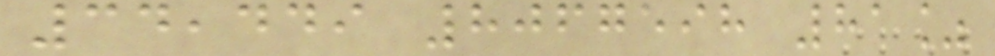34,449 8067598 81%
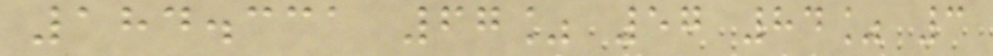184.331 67% 57 84% 3
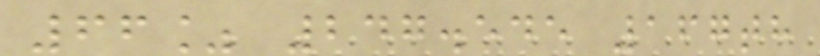66% 247.545 167th
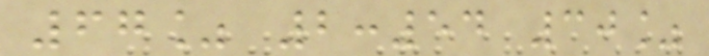67% 2:54 30%
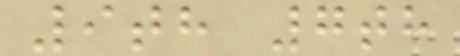9th 7th
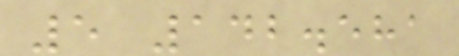5 142.581
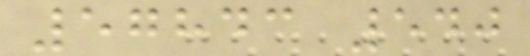57843 540
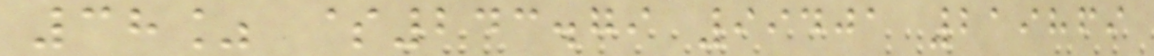38% $243.79 99401 219869
